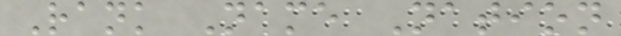Rank Name Nation
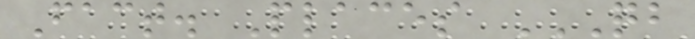Fact. Places QB
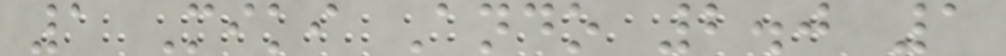1 Miki Ando 2.0 1
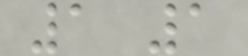1 1
